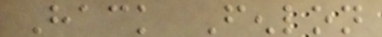Hack Fenlon
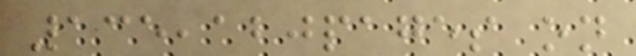135,120pages on
